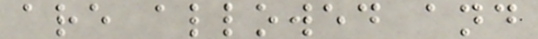are allowed and
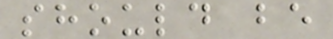should be
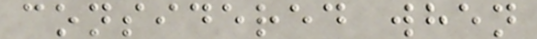considered when
